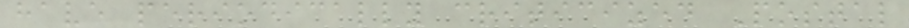have periodically criticized Postal
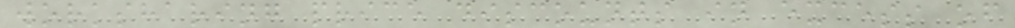worksharing price discounts in excess of
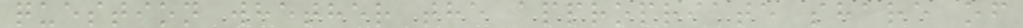question whether the appropriate share of
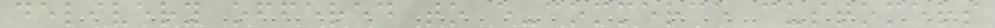delivery offered to e-commerce customers
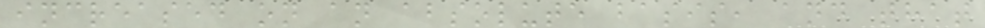increased on an absolute basis, and that
